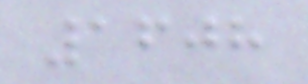1608
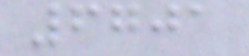6701
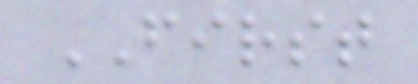FIRST
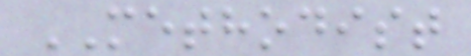METHODIST
